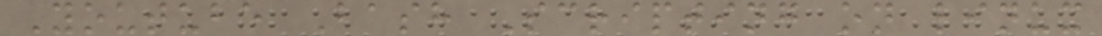Youtube Bash Scripting on linux
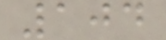104
